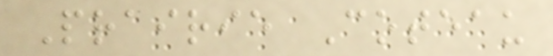Prairie Coteau
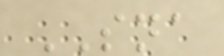SNA
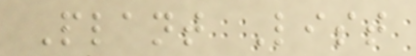Plant List
